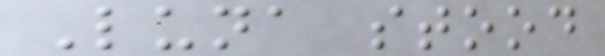Luna stood
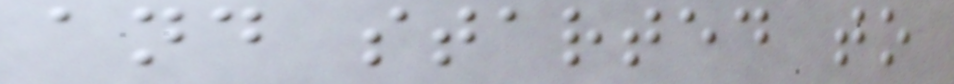and started to
